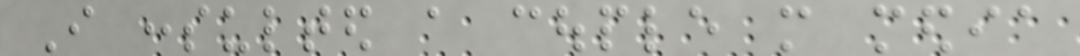I consulted a couple more media
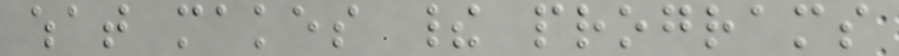what makes their programs
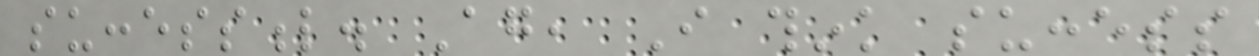successful. Again, I think success
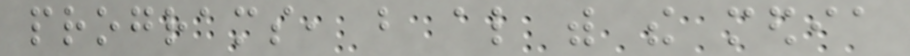programs, but also with the media
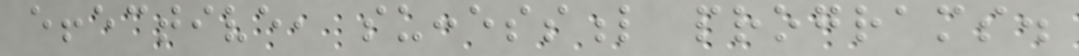effective, successful programs.
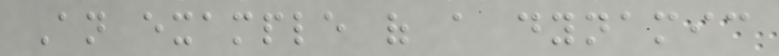An example of a dynamic
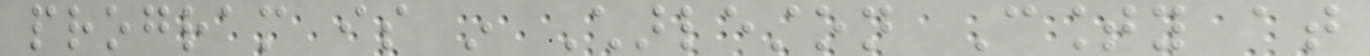program is in Charleston County at
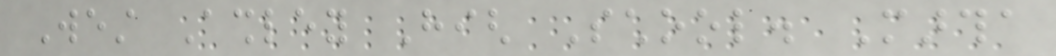West Ashley High School. Martha
